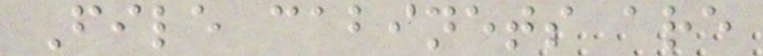File cabinets are
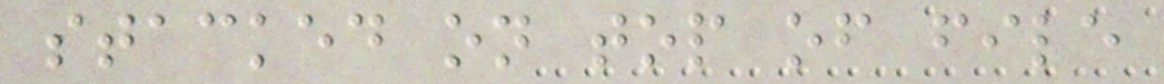stacked on top of file
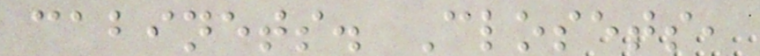cabinets. Closets,
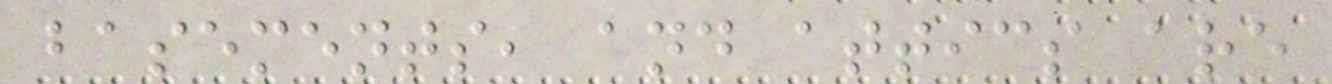basements, and attics are
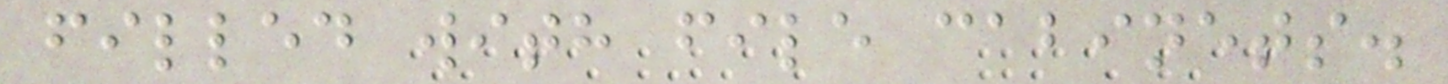filled with file cabinets.
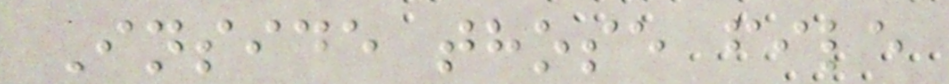Inside those file
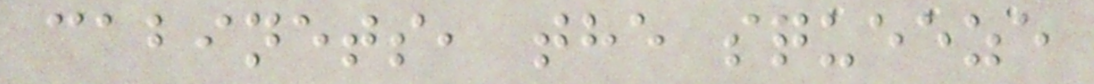cabinets, the squeeze
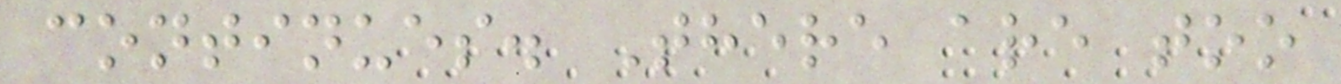continues. There are too
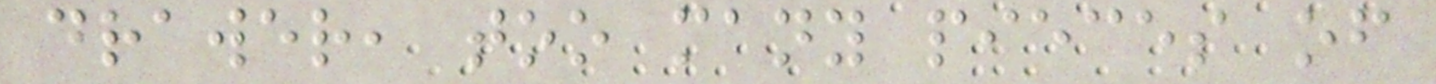drawer, too many pieces of
